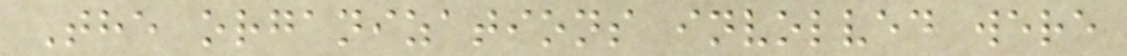The organizations involved were
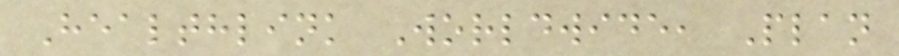Healthlink Worldwide, Plan
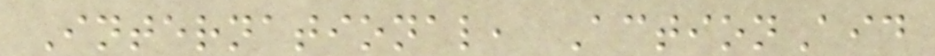International, ActionAid
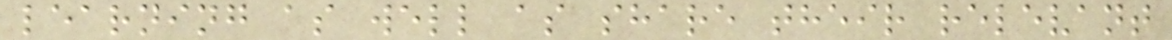learning as well as share their relevant
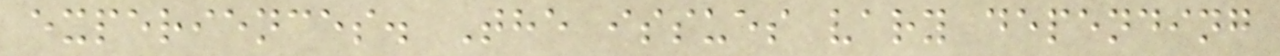experiences. The issues vary depending
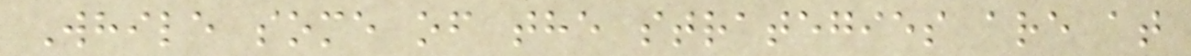While some of the strategies are at
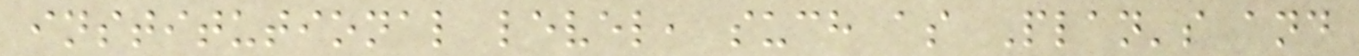institutional level, such as Plan's and
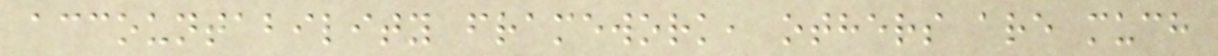accountability framework, others are much
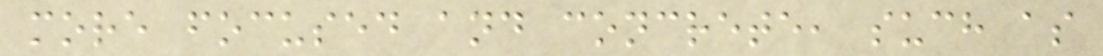more focused and concrete, such as
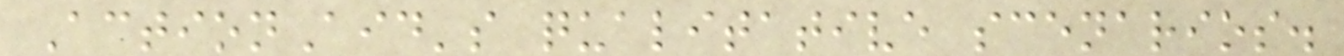ActionAid's qualitative scenarios.
